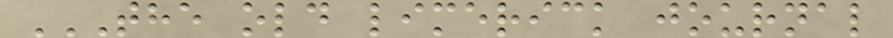THE OLD LIMERICK JOURNAL
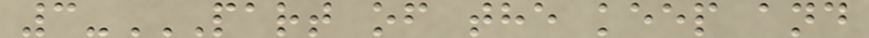3-PART OF THE KEEP AND
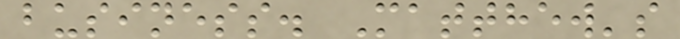business. Matthew's
